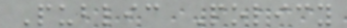Public Policy
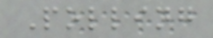Polling
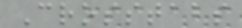Crosstabs
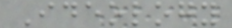Ideology
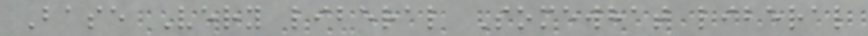Base Very liberal Somewhat liberal
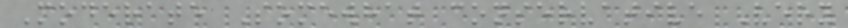Moderate Somewhat conservative Very
